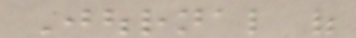Journal of
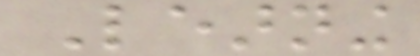Learning
